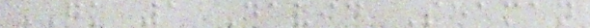GK 1 David Seaman
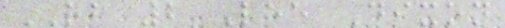RB 2 Lee Dixon
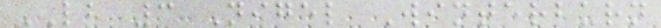LB 3 Nigel Winterburn
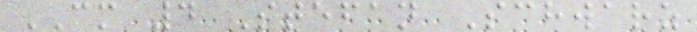CM 4 Stefan Schwarz
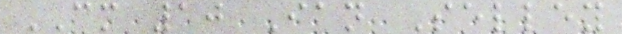CM 10 Ian Selley
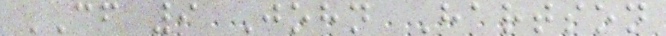CF 9 John Hartson
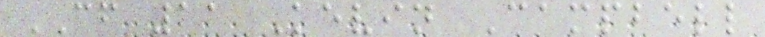CF 11 Kevin Campbell
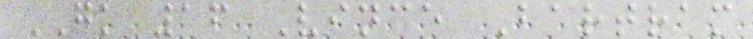GK 16 Vince Bartram
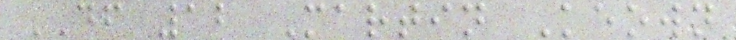DF 12 Martin Keown
